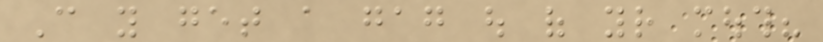Can you get a gag out of your mouth?
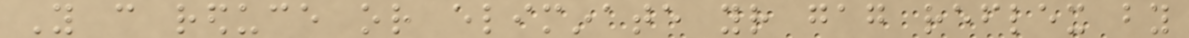You can reduce or eliminate your gag reflex by
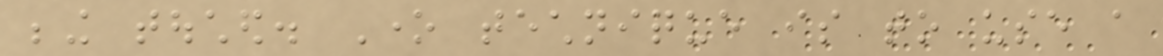being touched. One technique is to use a
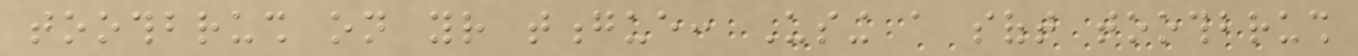toothbrush on your tongue: Using a soft toothbrush
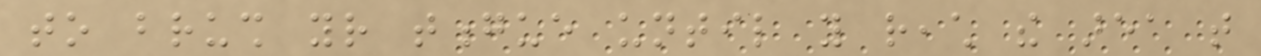to brush your tongue until you reach the area that
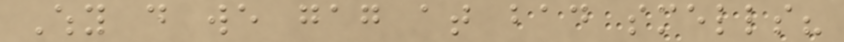Why do we gag at bad smells?
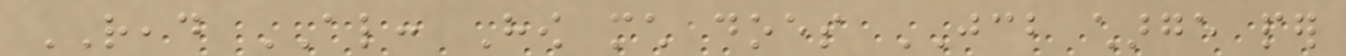READ ALSO: How much does JCB charge per
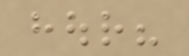hour?
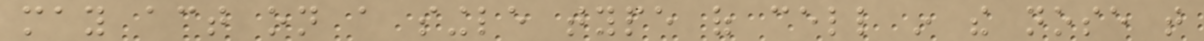may act on a single type of cell in the nose that
